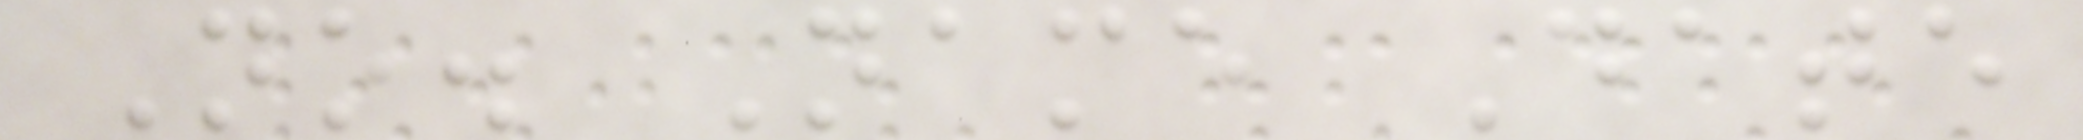No. Name Date
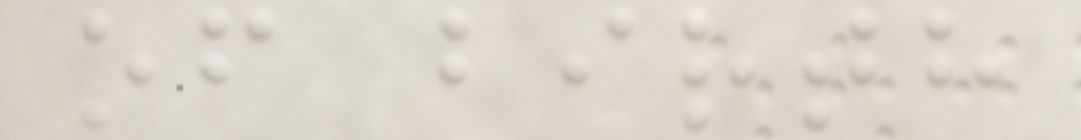of birth
